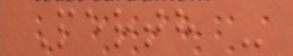Perth -
